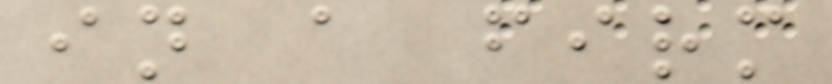in a firm
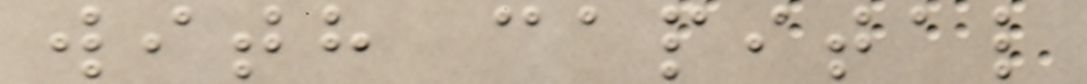with capital
